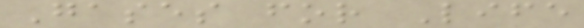Gases for Life
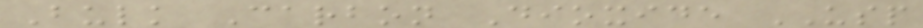Bulk Carbon Dioxide USP
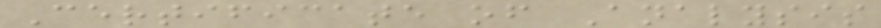Certificate of Analysis
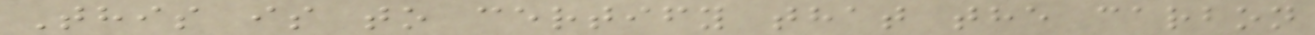This is to certify that the carbon
